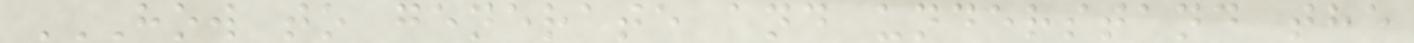HOW TO GENERATE AND UNDERSTAND THE
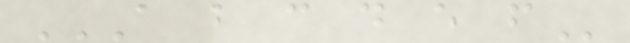A B C D E F
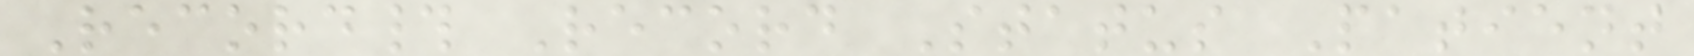Record# Record Status Patient
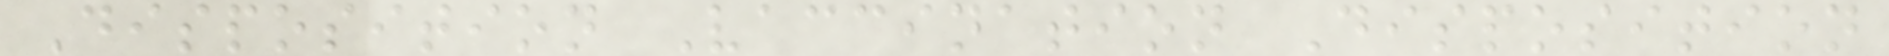Disposition Vaccination Disposition
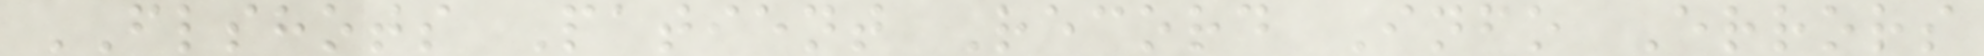FLSHOTS Patient Record Info Errors
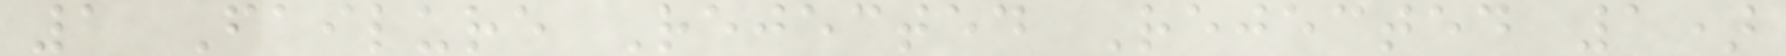1 Failure Rejected Rejected 1)
